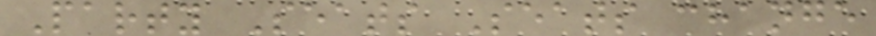Party Seats Seats change
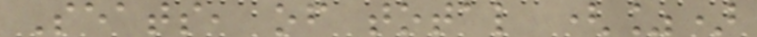Seats, of total (%)
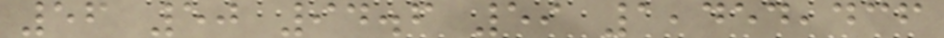56 50 94.6 59 1,454,436
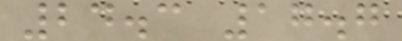24.3 17.7
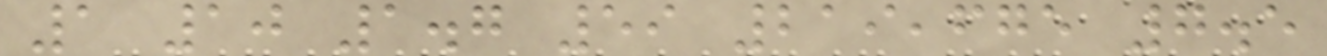1 10 1.7 59 219,675 7.5
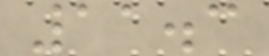11.3
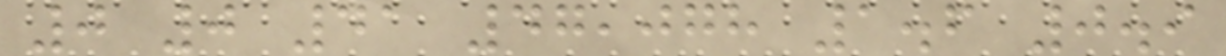0 0 41 47,078 1.6 0.9
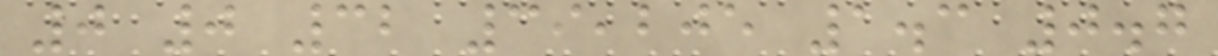0 0 32 39,205 1.3 0.7
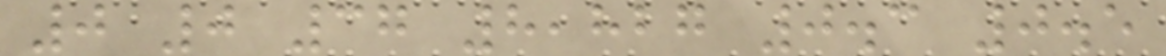0 0 37 8,827 0.3 0.5
